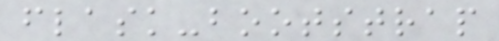flask-bootstrap
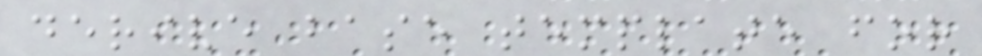derive base template for
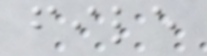file
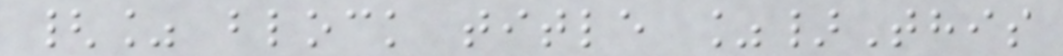{% block title %}This
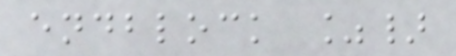endblock %}
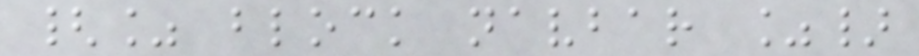{% block navbar %}
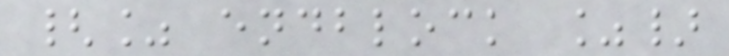{% endblock %}
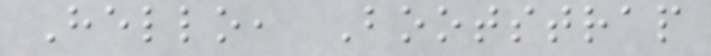Hello, Bootstrap
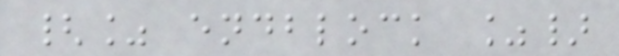{% endblock %}
